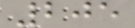205
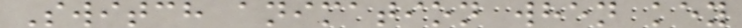Switch animation when key
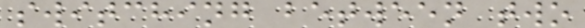switching between two
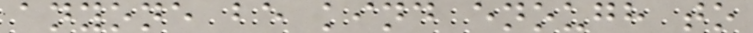anyone be kind enough to
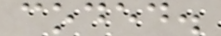coded.
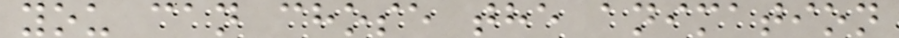you can chose the animation
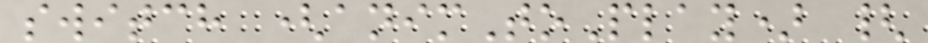switch (animToPlay) {
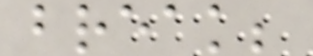break;
